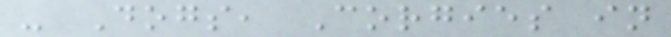- Dogs, Corgies in
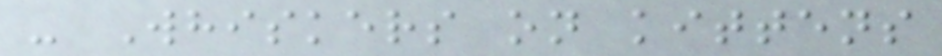- Whiskers on kittens
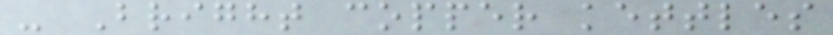- Bright copper kettles
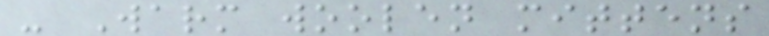- Warm woolen mittens
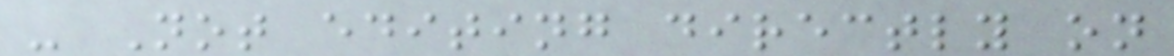- Not editing directly on
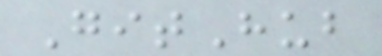GitHub
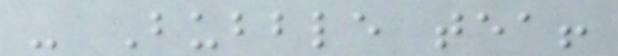- Bubble tea!
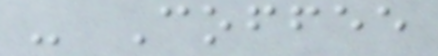- Coffee
